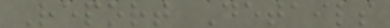Report Details
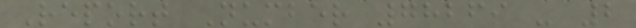Report Number 78269 - 2
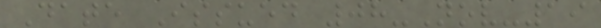Date Issued 08-Nov-19
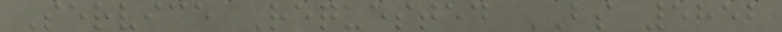Service Requested BS 5852
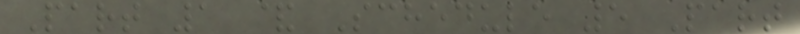Part 1 & Schedule 5 Part
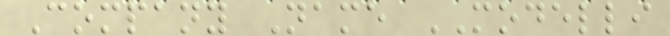Company Name MODELLI
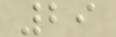29
